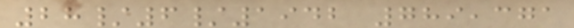28/6/1942 789,371
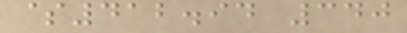$412.94 340
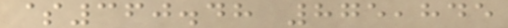$360.48 875,845
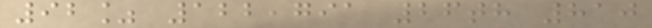92% 122,791 26th 810
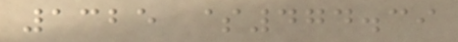1325 $474.39
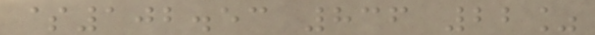$102.53 836 22%
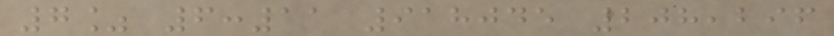7% 6:11 918045 208,296
